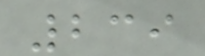239
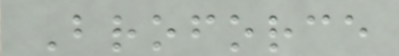Broforce
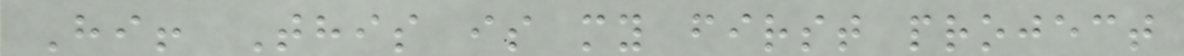Hi! This is my first project
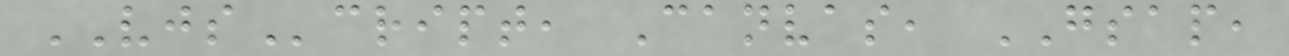VJScript, Canvas, GSAP,
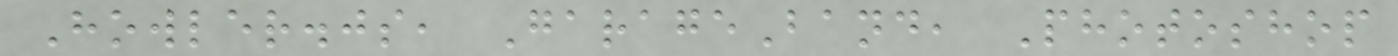Howler.js, GarageBand, Photoshop
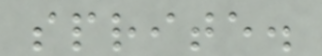sprite.
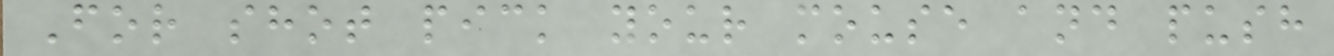For shot pick your mouse and push
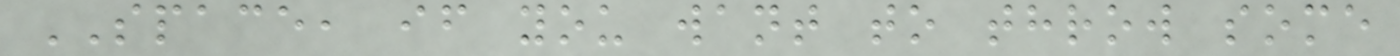SPACE, if you want to throw some
